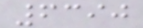6390
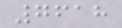7618
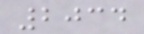2034
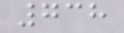738
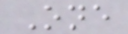One
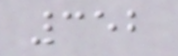352
